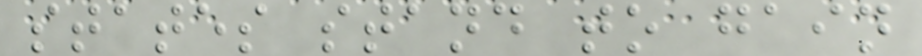states stand to gain
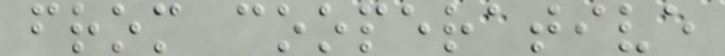from cooperative
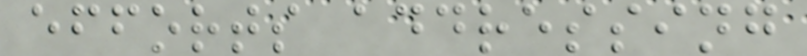efforts addressing
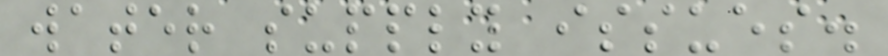water supply issues.
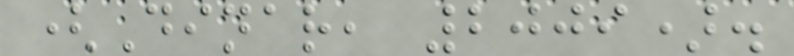(Dinar, 2009).
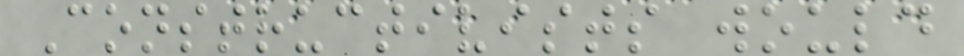Constructivists would
